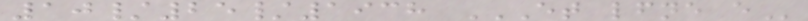10/25/1938 ET LFNE E
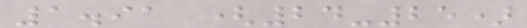1.91 (24-25)
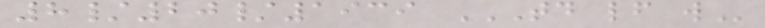8/20/1939 TD LF W
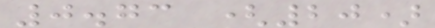0.73 (20)
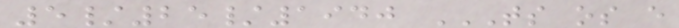5/25/1940 TS OS E
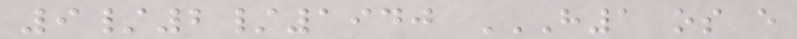9/2/1940 H1 OS E
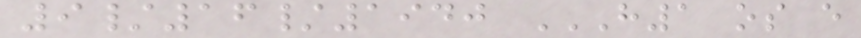9/16/1940 H1 OS E
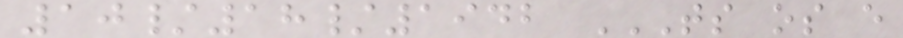10/18/1942 TS OS E
